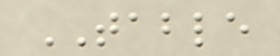TABLE
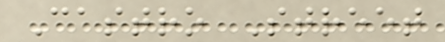Castro Street
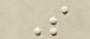S
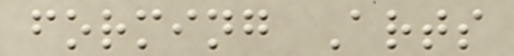forming Arts
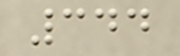344
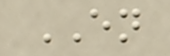EN
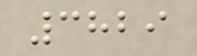3829
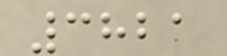3821
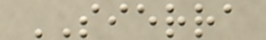SIERRA
